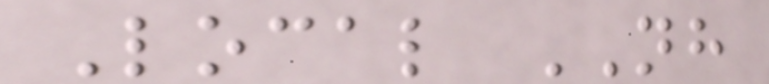Local NH
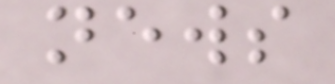news
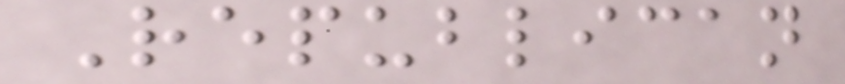Republican
